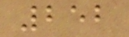252
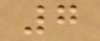7
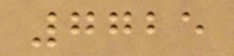7725
